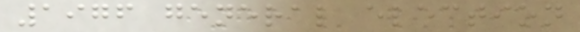1976 general election
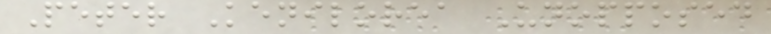Peter Kenilorea Unopposed
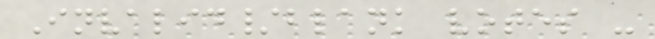Invalid/blank votes -
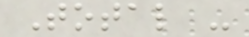Total -
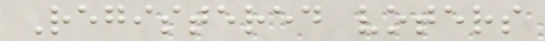Registered voters
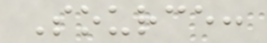Source:
